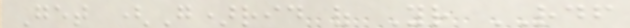Get (G)rid of Your RDF
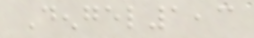Dengel1,3
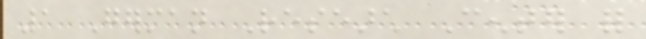1 German Research Center for
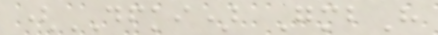(DFKI) GmbH
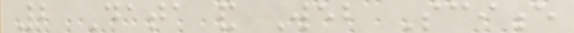2 Data and Web Science
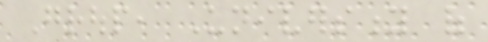Group, University of
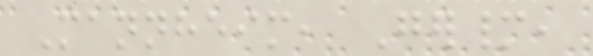Mannheim, Germany,
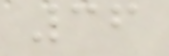36
